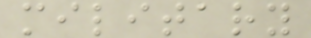military
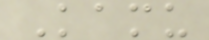Kamu
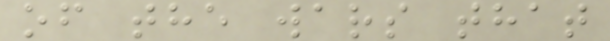of the wars that
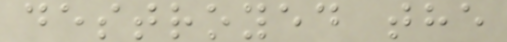destroyed the
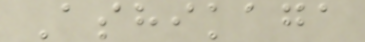Ashikaga
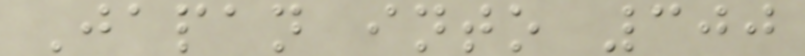Japan into 300
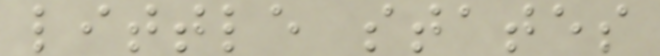little states
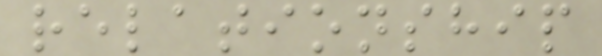relationship
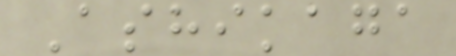Ashikaga
